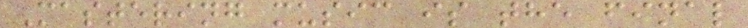Mastering music is the final
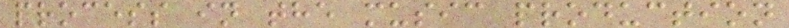process in the music production
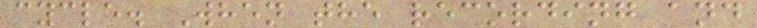cycle. When the recording and
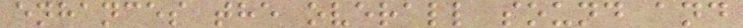enhances the overall sound and
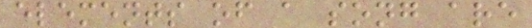elements of a song are
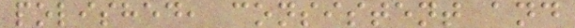polished, consistent and
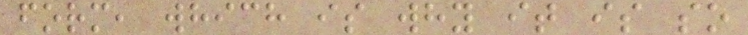form, which is why it is so
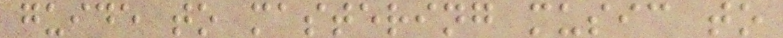guide to mastering music to
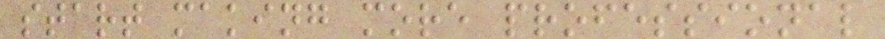start making more professional
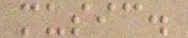music.
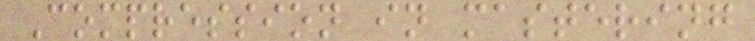Compression in mastering
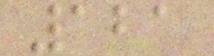121
